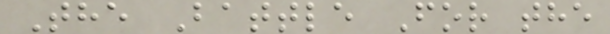The Battle For the
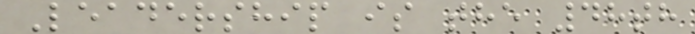Leadership is the 48th
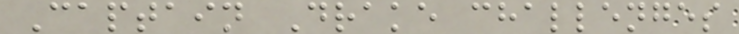Captain Drake challenges
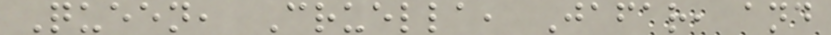Queen, Cruella, Jafar, and
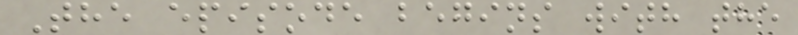The episode begins with the
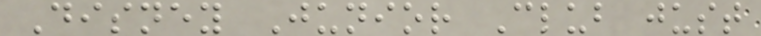Disney Junior Club just
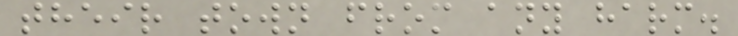their town from any harm.
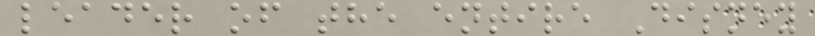leader of the entire Disney
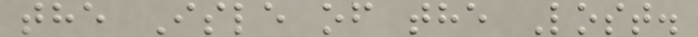the Isle of the Lost.
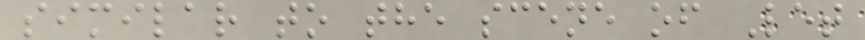similar to the scene of Let
